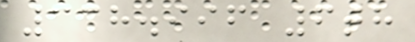338.996 6th
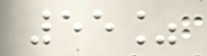55%
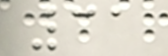31
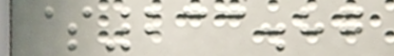$233.87
